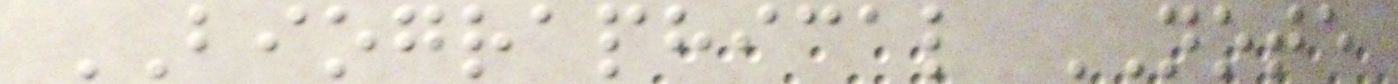BIOGRAPHICAL NOTE
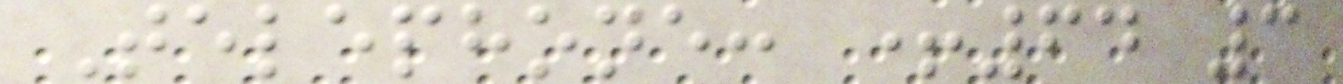Telephone: +64 3
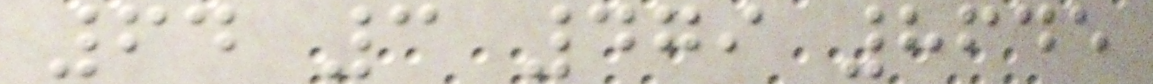64 3 479 8645
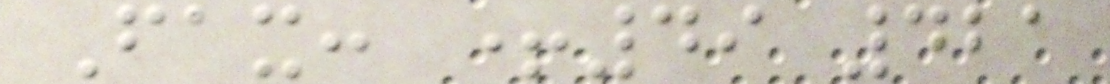Fax: +49 421
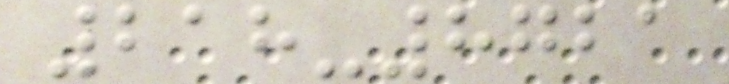218-8721
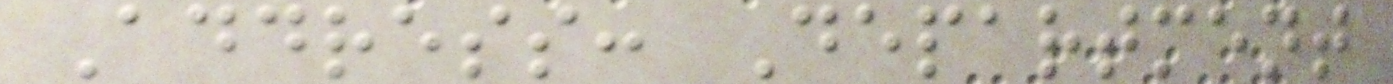Address: Department
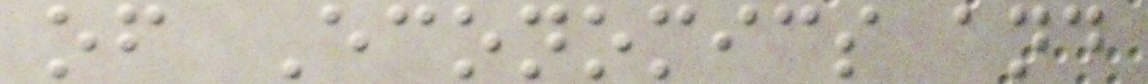of Economics and
